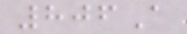806A
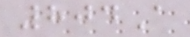804A
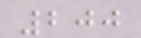200
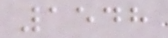1548
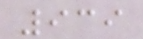939
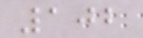102
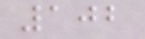102
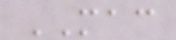MAC
